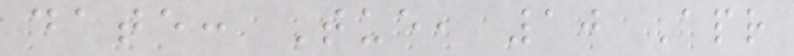date: Tue, 10 Apr
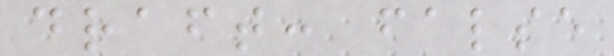draft: false
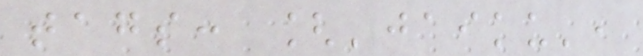tags: ['jaiku',
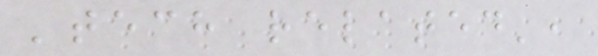'tech related',
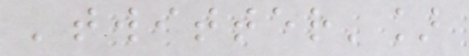'twitter']
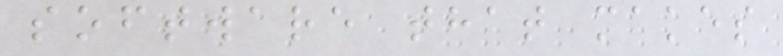software that makes
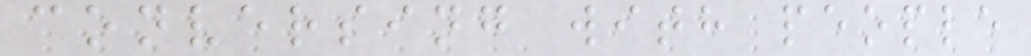conversing with people
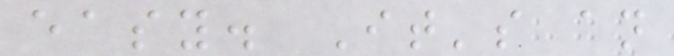easy. It's an
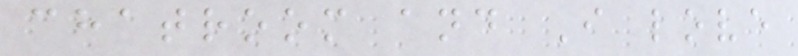chatroom and I love
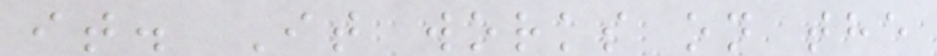it. It works on the
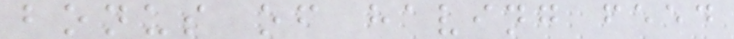bonus of having feed
